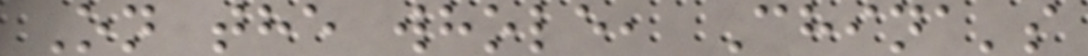On the whole, China's
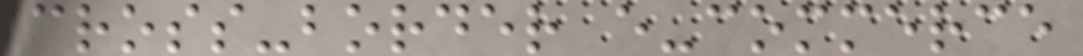cross-border e-commerce
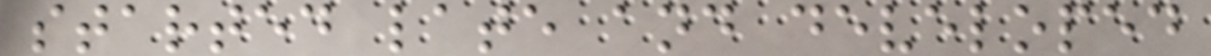started late and developed
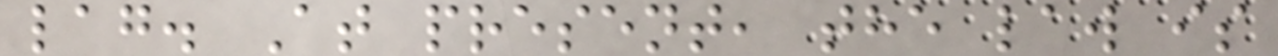lag. At present, the law is
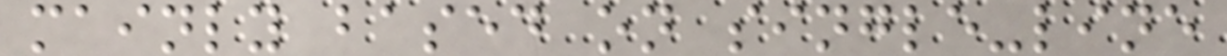mainly based on single-line
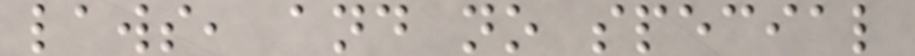laws, and no special
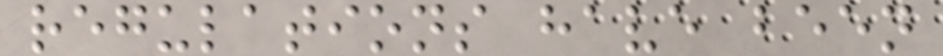regulations have been
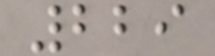229
